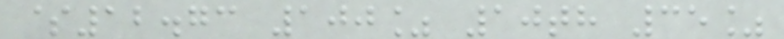$12.73 100% 10th 35%
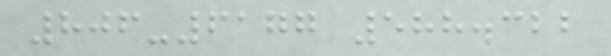806-6177 588.322
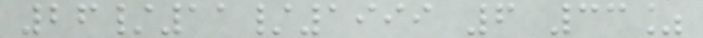26/11/1999 6 33%
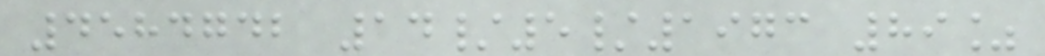4584742 14/5/1973 89%
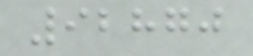92870
